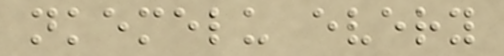nkemelu every
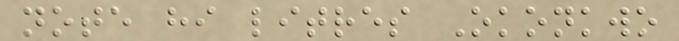note hi litres Okonkwo
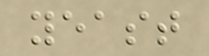yeast
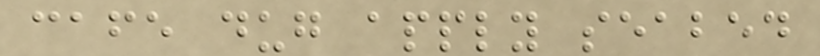cafe dug apply seabed
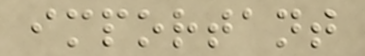important
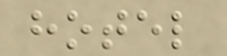hotel
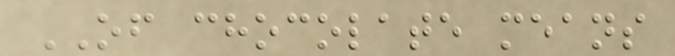OF chocolate means
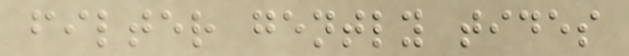filter gently tides
